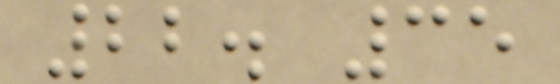22. 35
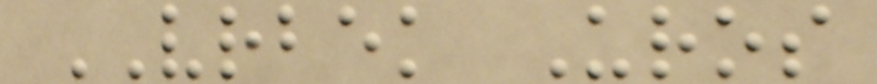VRBEK Uros
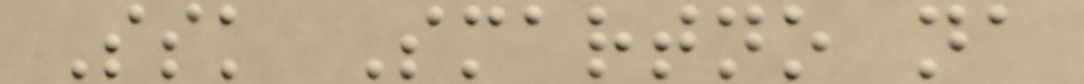Ssk Smartno na
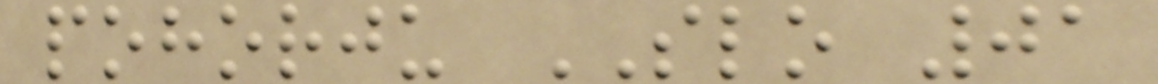pohorju SLO 01
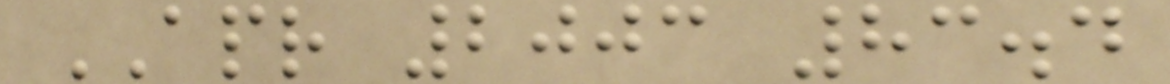APR 2003 83.4
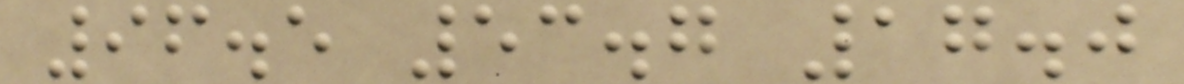96.5 53.7 17.0
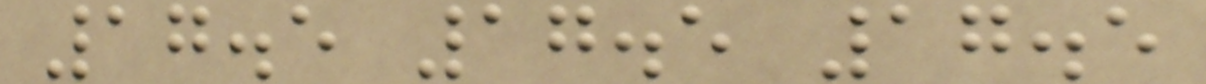17.5 17.5 17.5
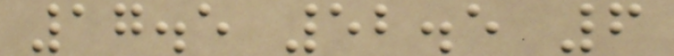17.5 52.5 6
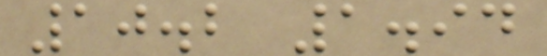10.2 1.94
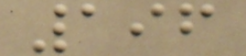196
